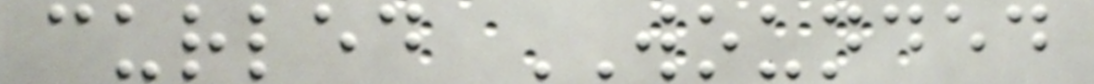curled WOUNDED
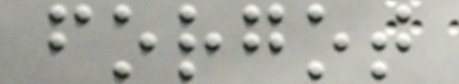forgot
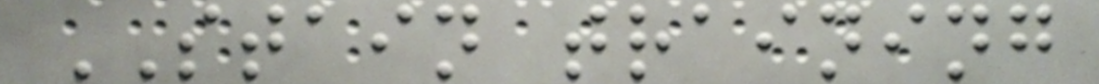STAIN training
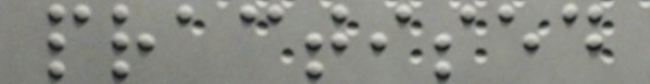practised
